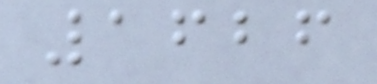1626
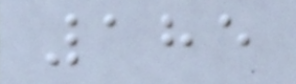185
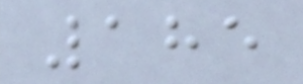185
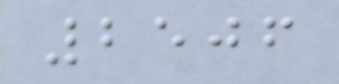2506
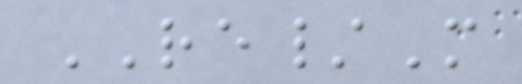RE/M
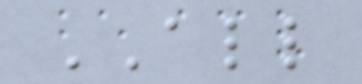ALL
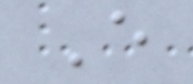E
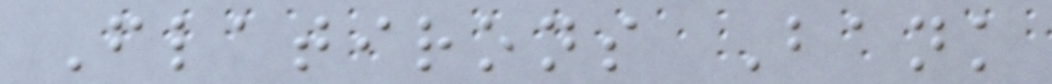Flatirons Bank
